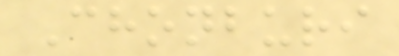Chonburi
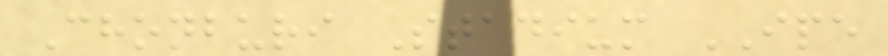Chonburi Stadium IPE
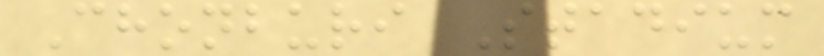Chonburi Stadium
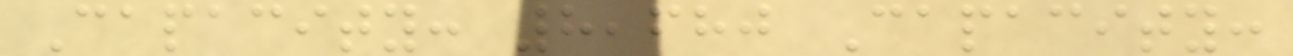Capacity: 8,680 Capacity:
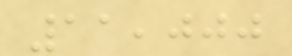11,000
